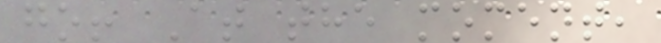go! At the moment,
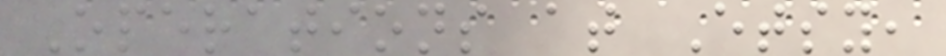Operations at Etsy,
